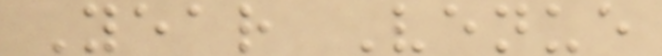Year Venue
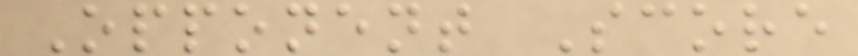Opponent Score
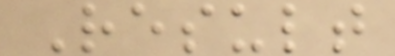Result
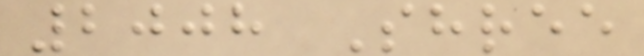2008 Shree
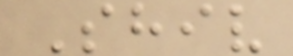Shiv
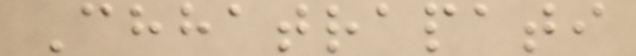Chhatrapati
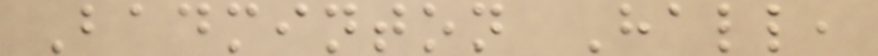Badminton Hall,
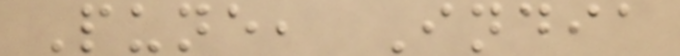Pune, India
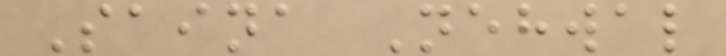Saina Nehwal
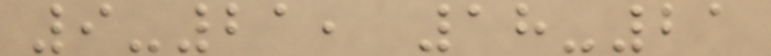9-21, 18-21
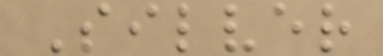Silver
